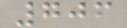706
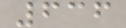636
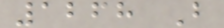1268 B
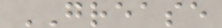GREASE
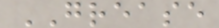GREASE
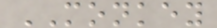MONKEY
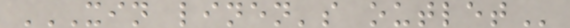XIN LINEN'S OUTLET
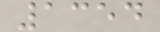1354
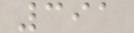391
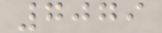7079
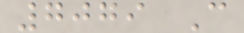7079 C
